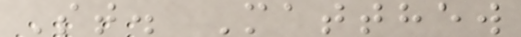St. Matthew
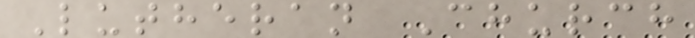Lutheran Church
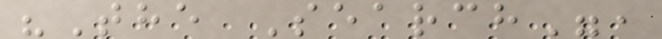"The Search",
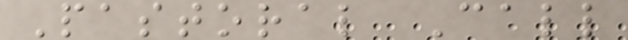Pastoral Call
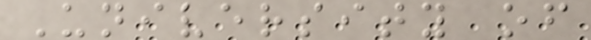University of
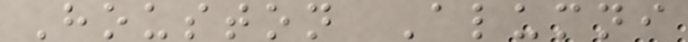Houston Alumni
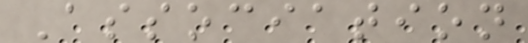Association
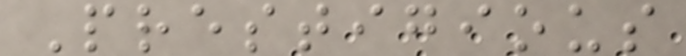Prestigious
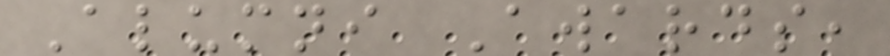Alumni Awards,
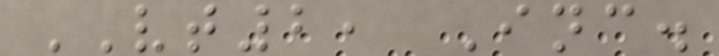VT2, Inc.
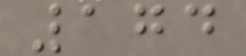174
